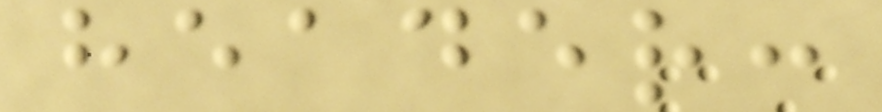header:
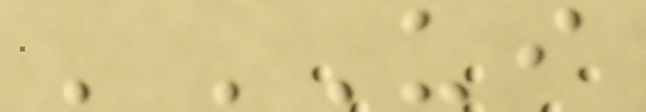'UI
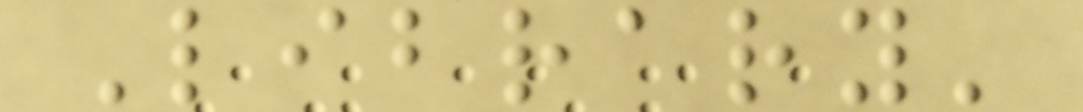Library'
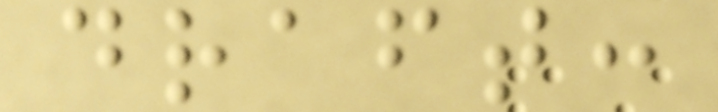draft:
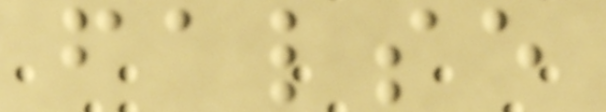false
